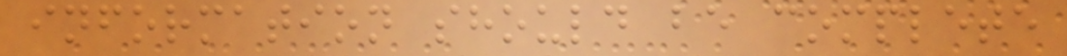information should be complete
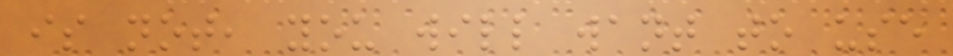is not, you will want to use
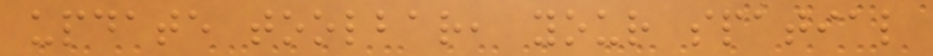update toolbar, your spatial
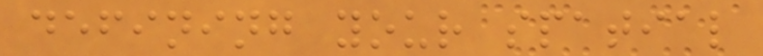defining your spatial
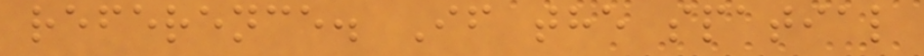reference. If the spatial
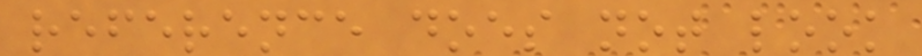reference does not look
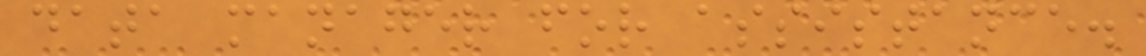data manager for assistance.
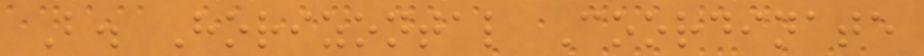B. Horizontal Coordinate
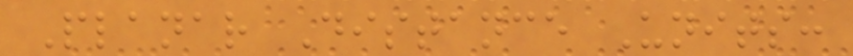Planar Distance Units:
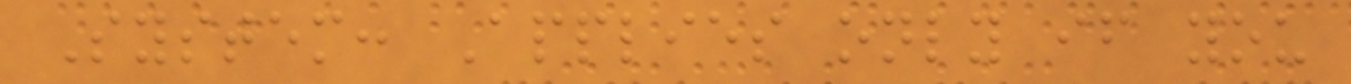System: Applies only if you
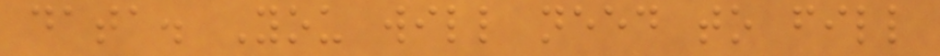data. You will need to fill
